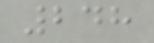248
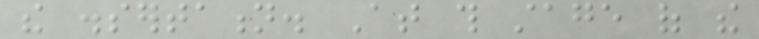the dissertation. At this stage of the
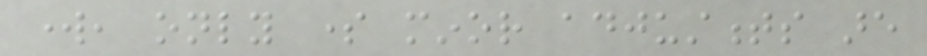work, only some minor adjustments are
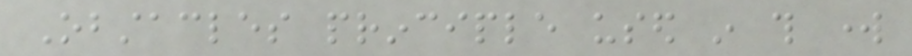Obstacles principle used in this work
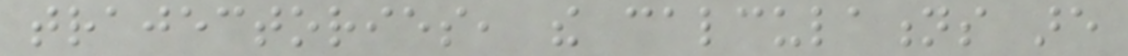trajectories, the calculations are
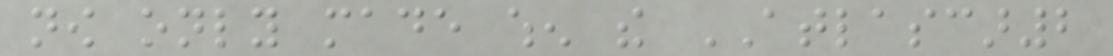now only made when the ATLASCAR2
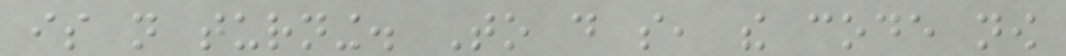is not turning. To do so, the code now
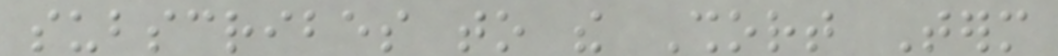subscribes to the Short Term
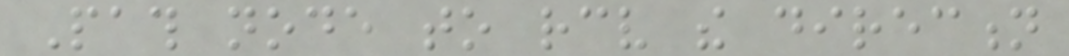Path node to receive the direction
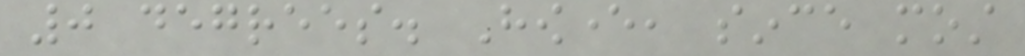0 degrees. However, since most
